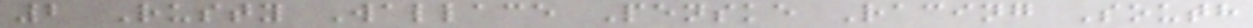2 Rusty Wallace Penske Racing South
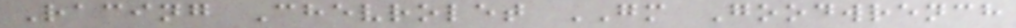Racing Chevrolet GM Goodwrench
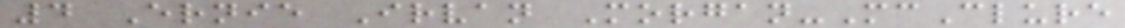4 Ernie Irvan Morgan-McClure
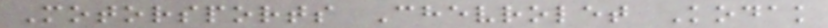Motorsports Chevrolet Kodak
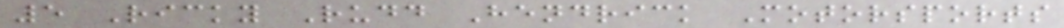5 Ricky Rudd Hendrick Motorsports
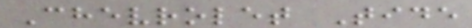Chevrolet Tide
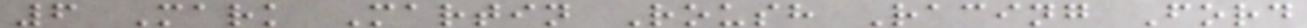6 Mark Martin Roush Racing Ford
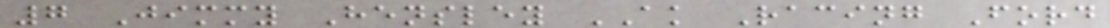7 Jimmy Hensley AK Racing Ford
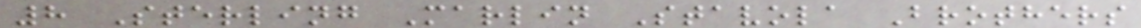8 Sterling Marlin Stavola Brothers
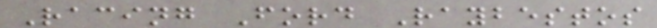Racing Ford Raybestos
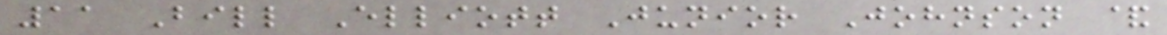11 Bill Elliott Junior Johnson &
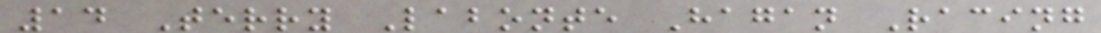14 Terry Labonte Hagan Racing
